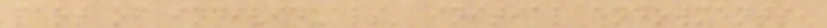part of individuals' initial endowments,
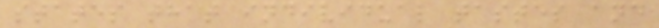states that individual tastes and
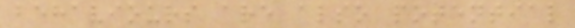behaviours are also potential
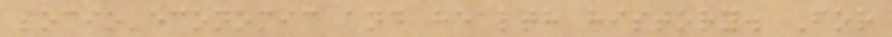socio-economic and health history. For
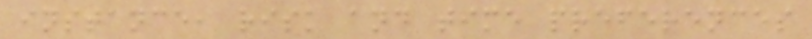instance, risk and time preferences
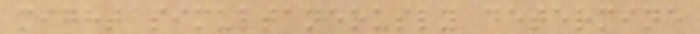might simultaneously determine
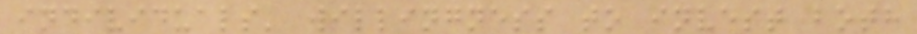individuals' willingness to invest both
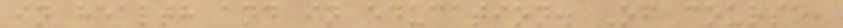in health and in education. Of course,
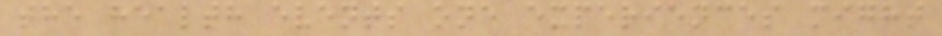the health events one experiences might
